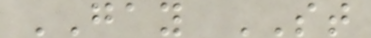GAY ST
